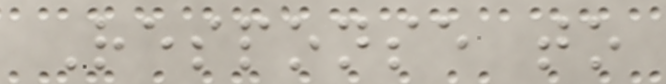Response to
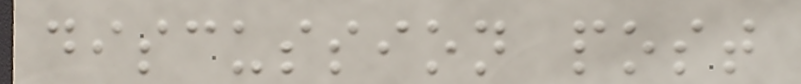discussion post
